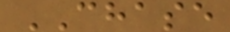CHASE
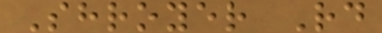Shroyer Rd
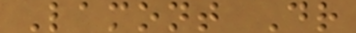Lamont Dr
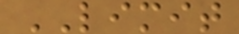LIMIT
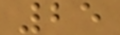25
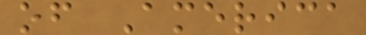of America
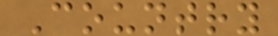Country
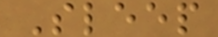Sleep
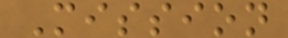Mission
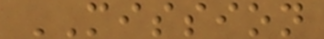MISSION
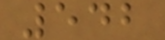542
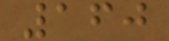160
